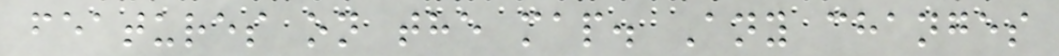features on the map. Any changes
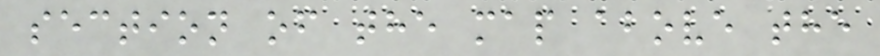section of the map above the
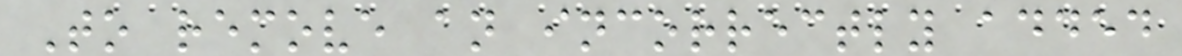To remove an incorrectly added
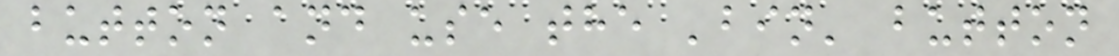button and use the 'bin' button
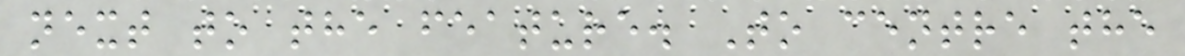next to the feature. To centre the
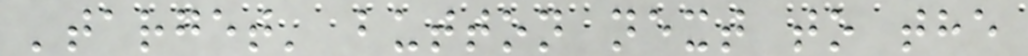'target' button next to the
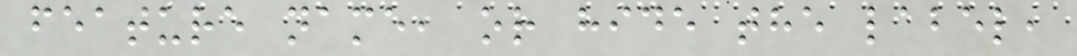feature name, or hide the label,
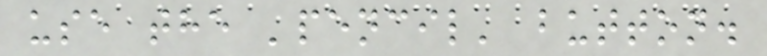use the 'pencil' button.
